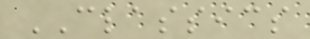CLASSICS
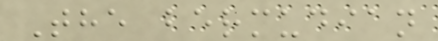The bermudian
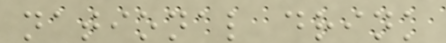national drink
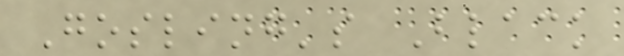Gosling's Black
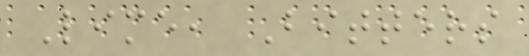Lime, Bitters
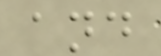and
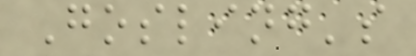Gosling's
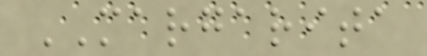MARGARITA
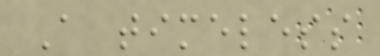A timeless
